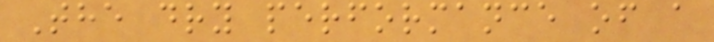The dry performance of a
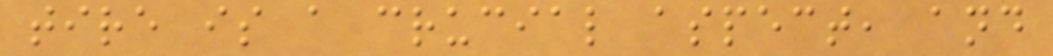tire is a crucial aspect, and
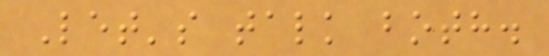Let's talk both.
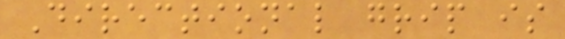Directional grip is
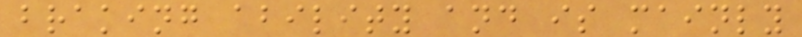braking ability and is mainly
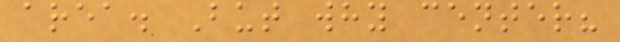area. But why center?
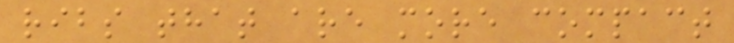ribs that are more compact
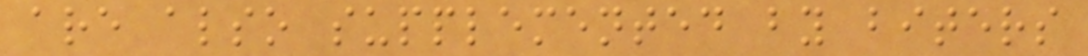are also supplemented by biters
